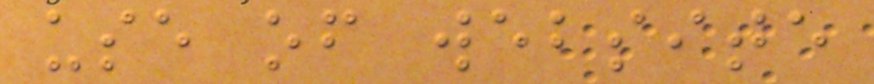use of website
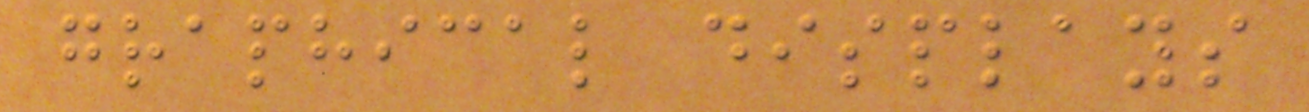graphical displays
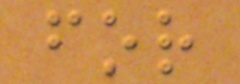for
